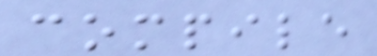compile
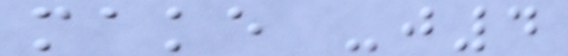make -j4
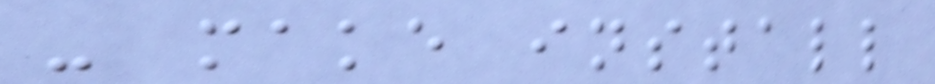- make install
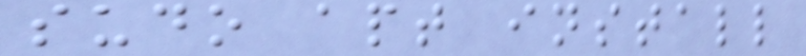sudo apt install
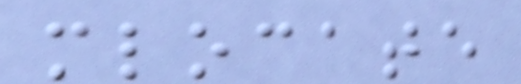mlocate
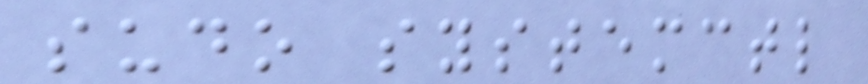sudo systemctl
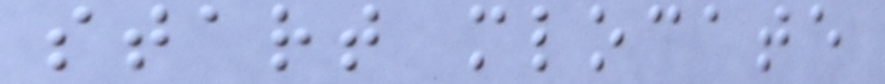start mlocate
